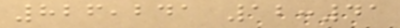826,241 12:41
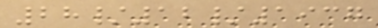28/12/1937
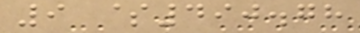9 $490.78
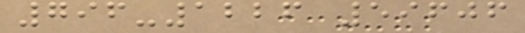796-1226 59606
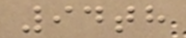94th
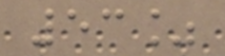53%
